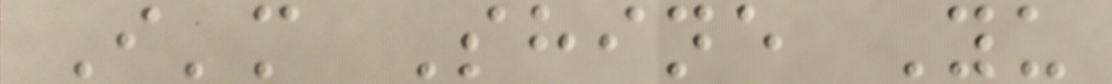I'm Shine Yu
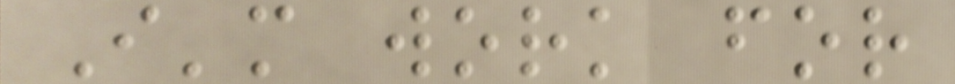I'm work for
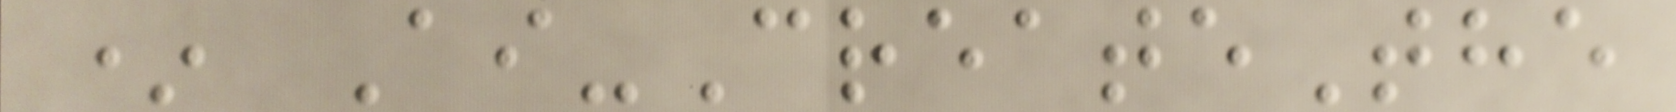* Ai-CreateThe
